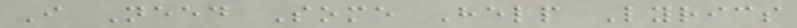I Need Some Help Lyrics
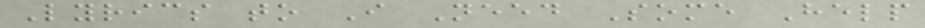Lyrics to I Need Some Help
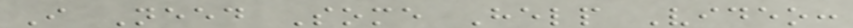I Need Some Help Video:
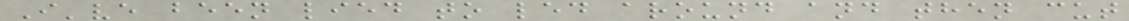I've been lied to led around and then cut
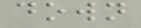down
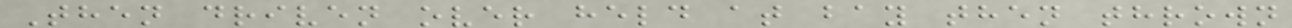Then driven over held at bay then thrown
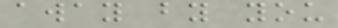away by you
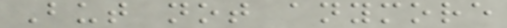But not anymore
